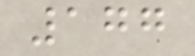177
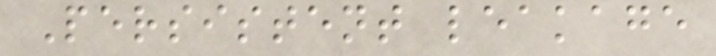Persistent leakage
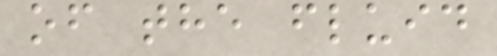of the fluid
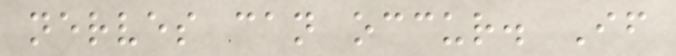nerves can occur. If
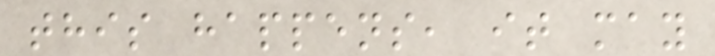this happens, it may
